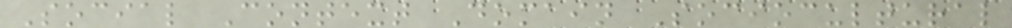Social Context Domain Sociocultural
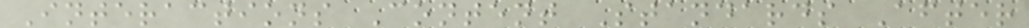Interactions Content Standards After
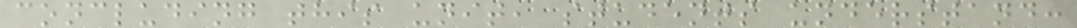concluding this unit, students understand:
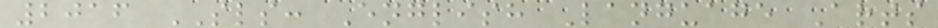2016 SLS: English Language Arts
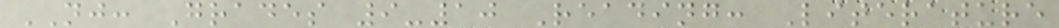NJ: Grades 9-10 Reading: Literature
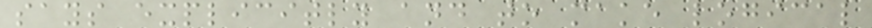says explicitly and to make logical
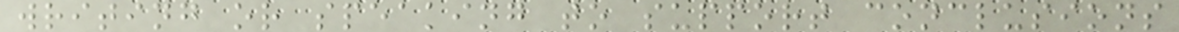writing or speaking to support conclusions
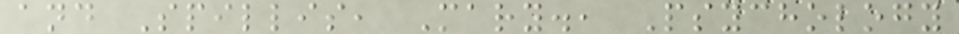and Spillis, Mary., Psychology
